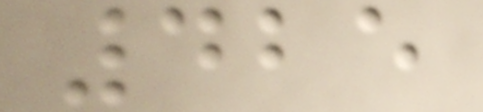425
